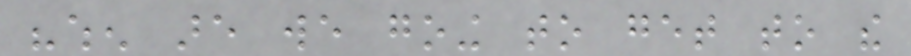"when are we going to get to the
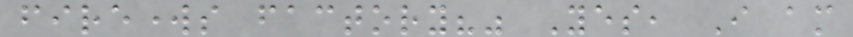fireworks factory?" Yes, I am
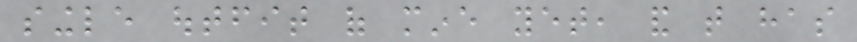single outfit of mine yet, and that has
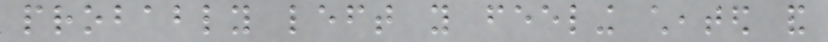probably left you feeling cheated and
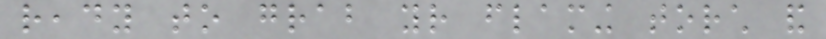ready to grab your flaming torch and
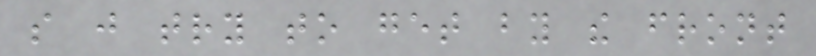so just try to get by the front
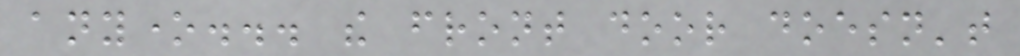anyone... the front door doesn't
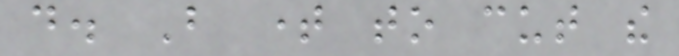do. But time to cut the
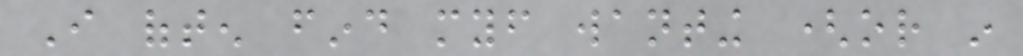I often find myself wanting (or in
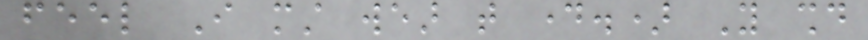feel I must wear that day.) You should
